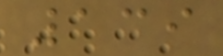139
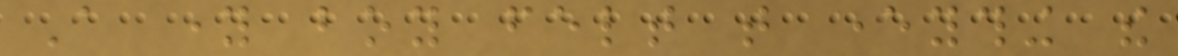A young boy felt that everything the
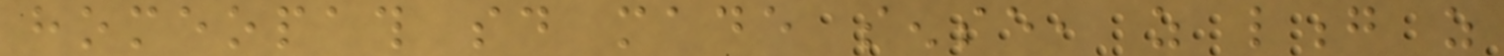homeopath said made sense, as long as
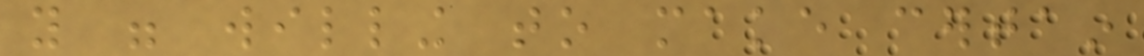you were willing to make certain
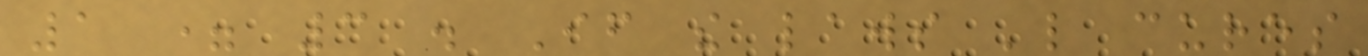1 = 3 . If the laws 'like cures
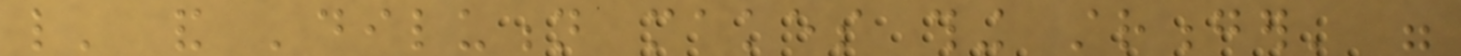like' and 'dilution makes thing stronger' were
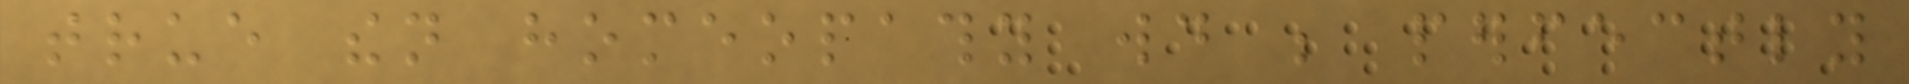true then homeopathy would be perfectly
